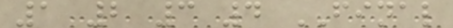1 2 3 4 FINAL
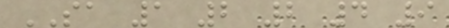SA 1 2 2 4 9
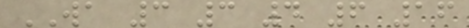WA 3 3 4 6 16
